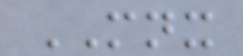MNX
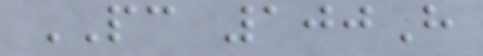PC 100H
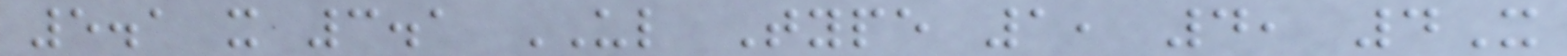5.1 x 3.1 UL Type 1, 4, 4X
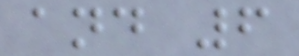and 6
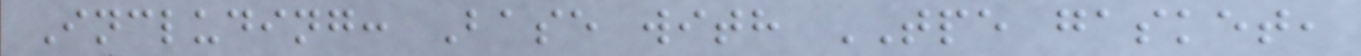Including: Base with TPE gasket,
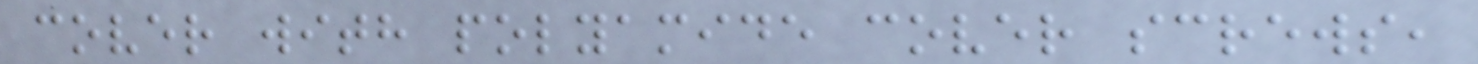cover with polyamide cover screws,
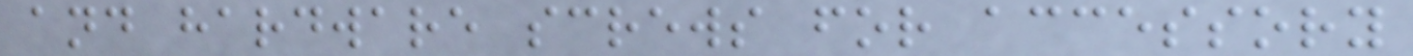and hardware screws for accessory
